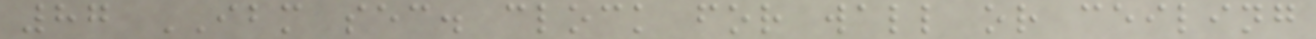87 IBM sec. clock for wall or ceiling
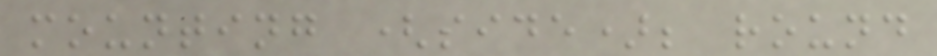mounting (side); round
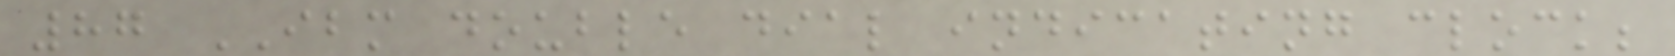87 IBM double dial indicating clock;
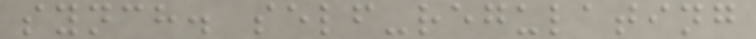synch. self-regulating
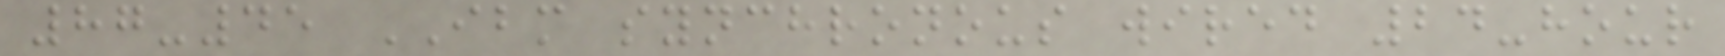87-45 IBM synchronous wired 24-hour
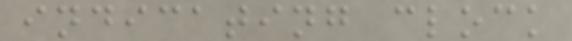indicating clock
